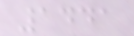1441
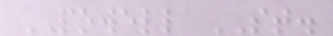POWELL ST.
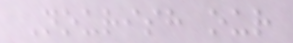Nourish our
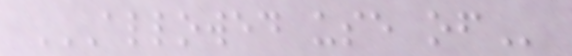ALLOWED USE OF
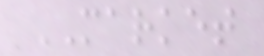MARKET
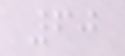60
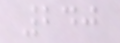240
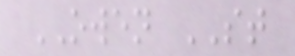OWEN ST
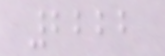2222
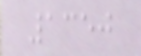1350
